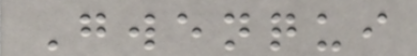Gwenqui
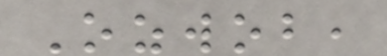Ozwob,
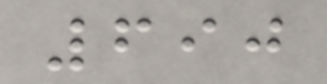690
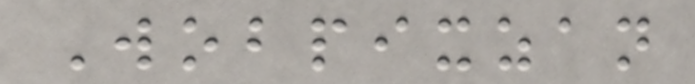Wobpixzan
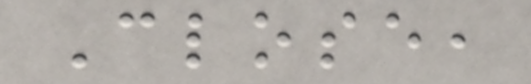Close,
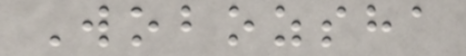Wobozsha
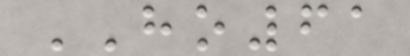HO61
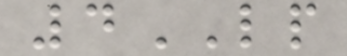4LP
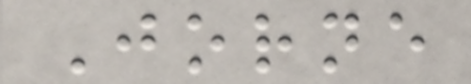Jorne
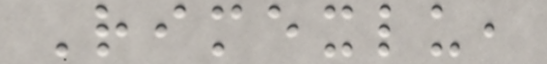Rimexlu,
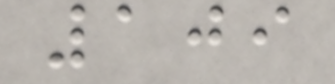109
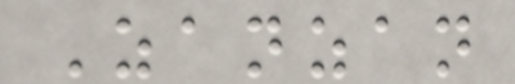Zanzan
